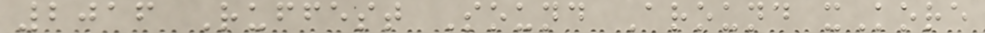2016 Ruffest Sound Around xKore
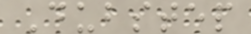Dubstep
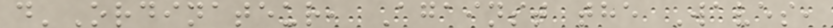d'Ordinateur, Against the Waves,
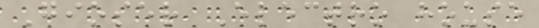Gioser Electro house
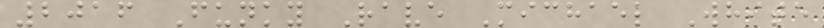2016 Funky Rave Michael White
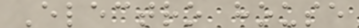Electro house
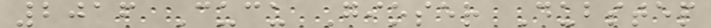2016 Cucu Gioser Dubstep
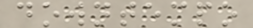downtempo
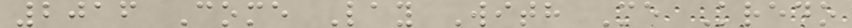2016 Come Lay With Me Kredo
